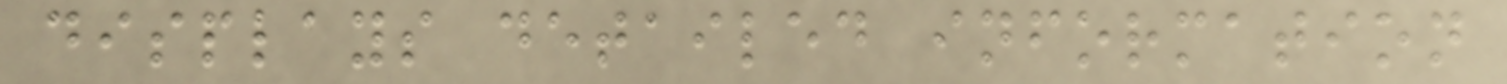displays detailed information
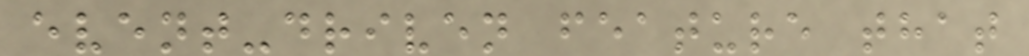event-driven feature that
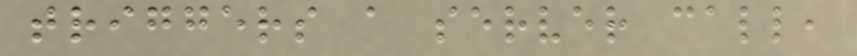triggers a server call,
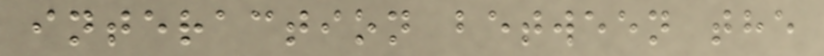interaction between the
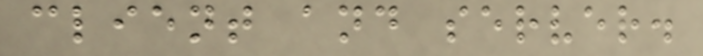client and server.
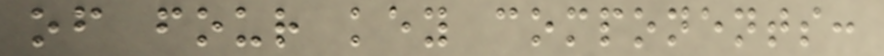of four key components:
